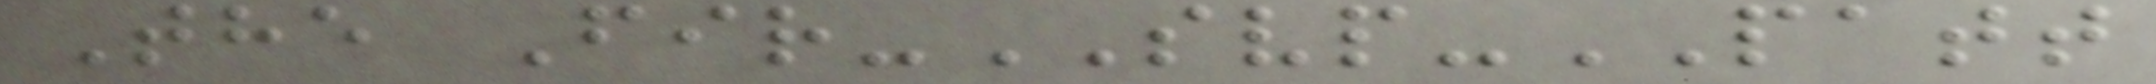The Fir-SVP-PATT
